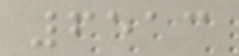6513
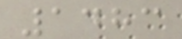1483
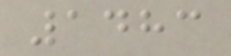1483
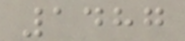1487
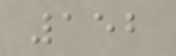152
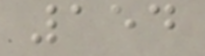154
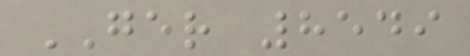GER 8549
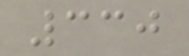330
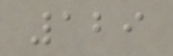129
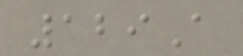129A
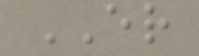ER
